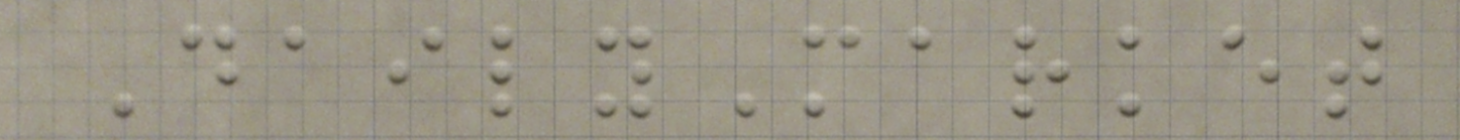DailyMarket
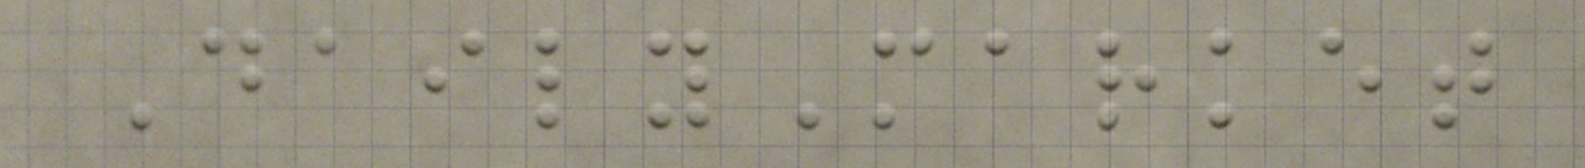DailyMarket
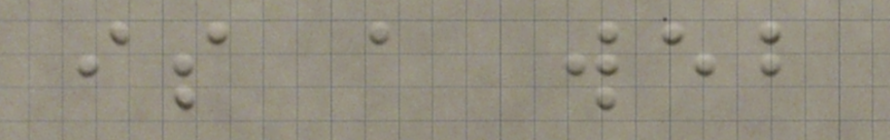is a web
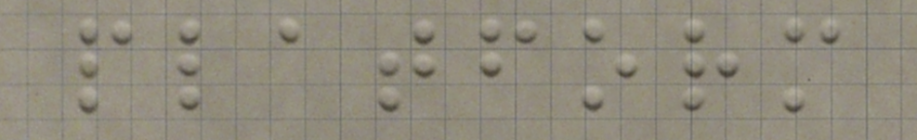platform
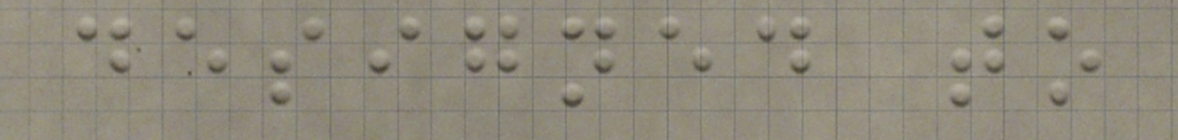designed to
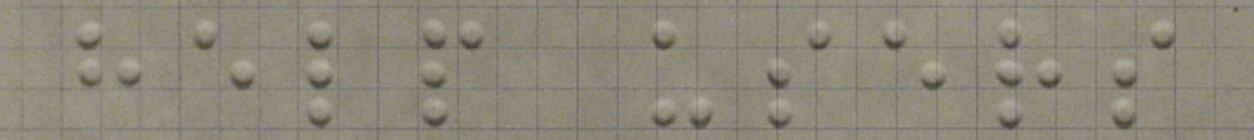help users
